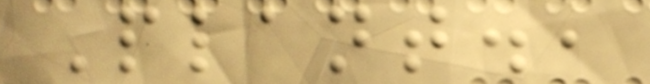Plant.,
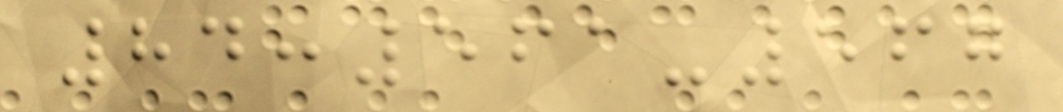84:561-567
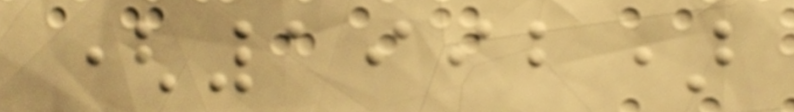(1992)
